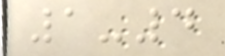1-4
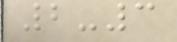2-3
